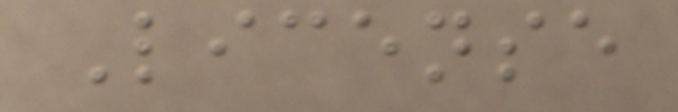License
